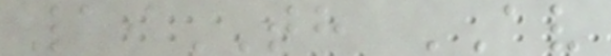19TH AV
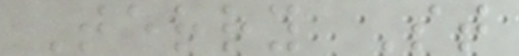Terry St
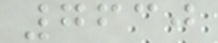7630
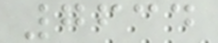7634
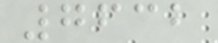7632
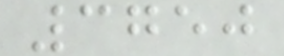3750
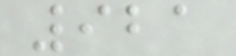921
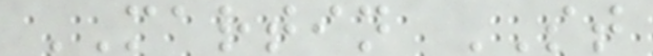MARTIN ST
